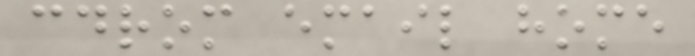cdrom email home
